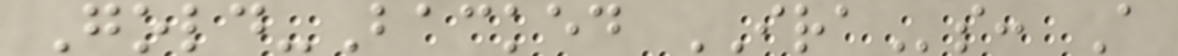Gold-Backed IRAs: A
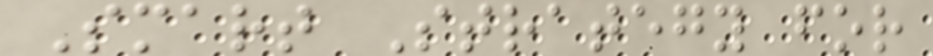Smart Strategy for
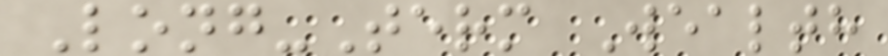Long-Term Wealth
